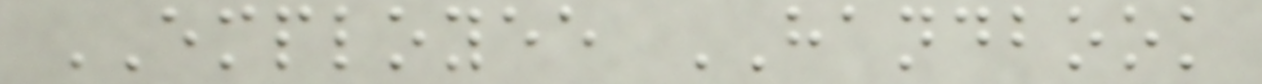EMPLOYEE HANDBOOK
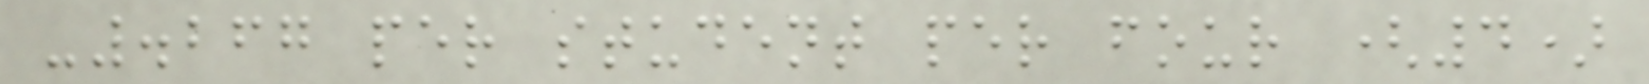-.267 per student per four (4)
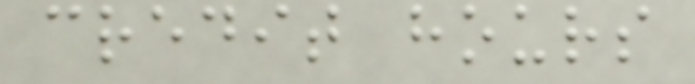credit hours
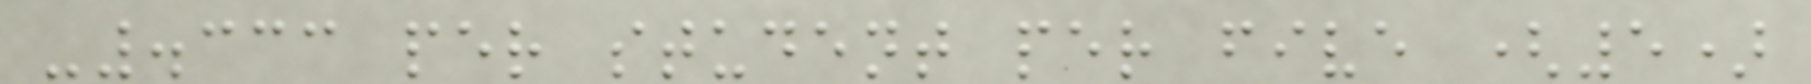-.333 per student per five (5)
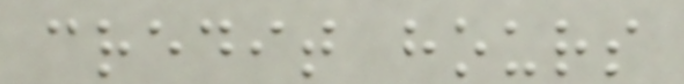credit hours
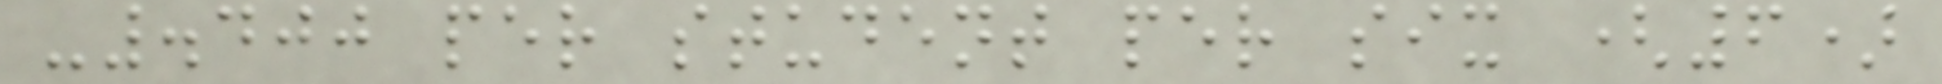-.400 per student per six (6)
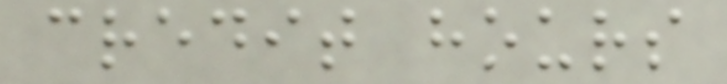credit hours
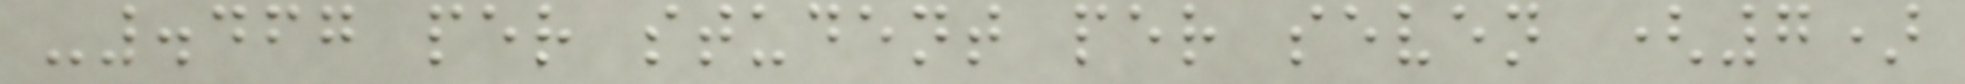-.467 per student per seven (7)
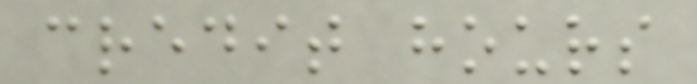credit hours
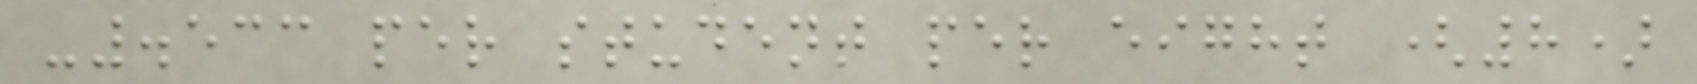-.533 per student per eight (8)
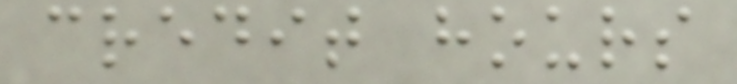credit hours
